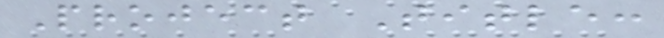Project Title:
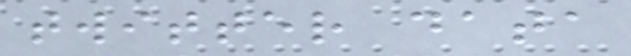twitter data
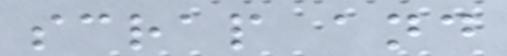scrap and
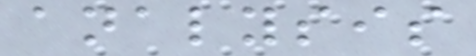analysis
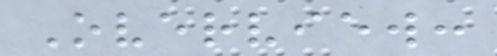Overview:
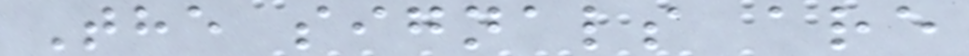The signals are
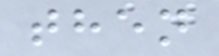then
